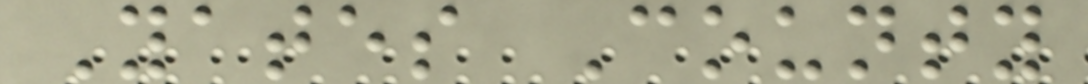Yates County
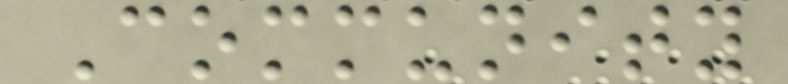Community
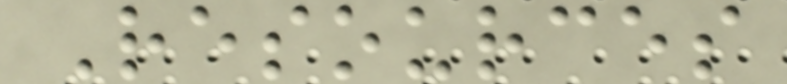Resources
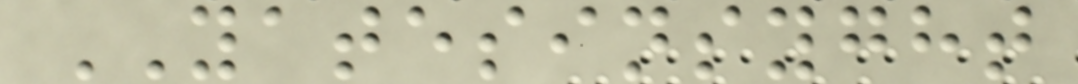YATESINSYGHT
